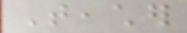Teacher
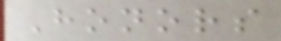Honors
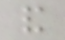and
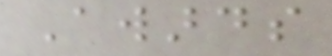Awards
